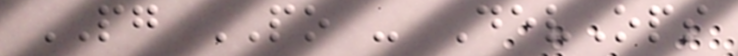PG PO - DevOps
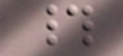#
